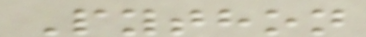Python
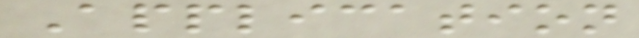Application
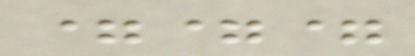===
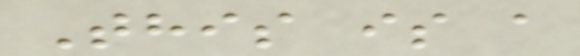This is a
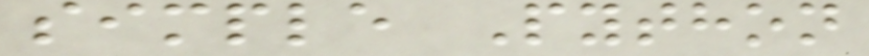simple Python
